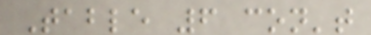Table 6 con't
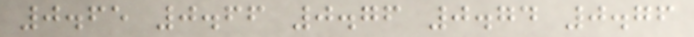0.65 0.66 0.76 0.74 0.76
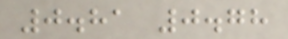0.81 0.78
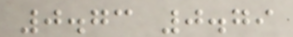0.73 0.79
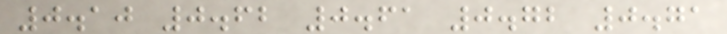0.10 0.62 0.61 0.72 0.71
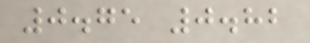0.75 0.82
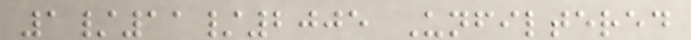1/11/2005 Unfiltered
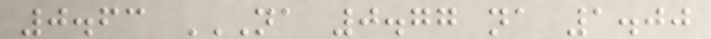0.63 NA 0.77 NA 1.00
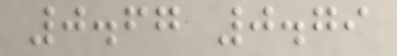0.67 0.79
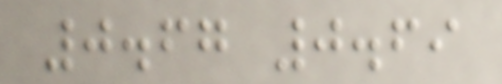0.67 0.69
